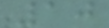10
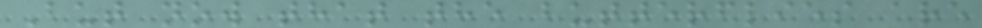But now that the butterflies are
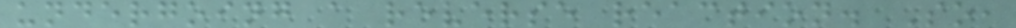undergoing a reverse reaction. So,
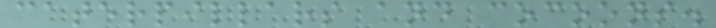caterpillars and cocoons.
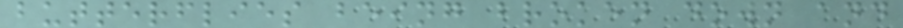butterflies being broken down and
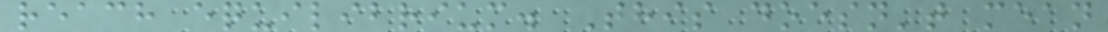reach equilibrium. This doesn't mean
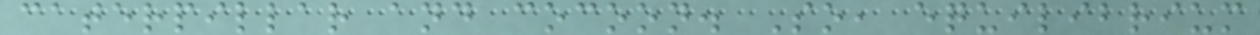caterpillar and cocoon. So, equilibrium
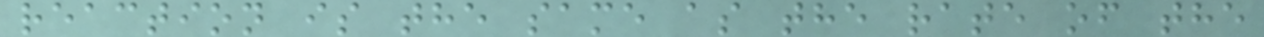reaction is the same as the rate of the
